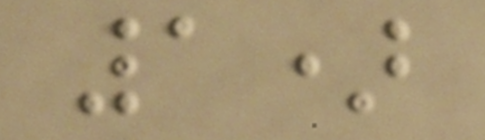1)
